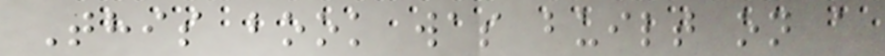This book was built on a
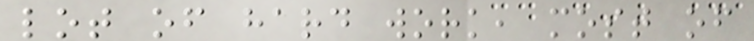lot of hard work, most of
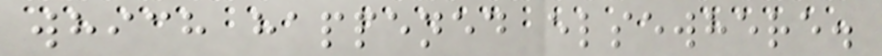which happened elsewhere.
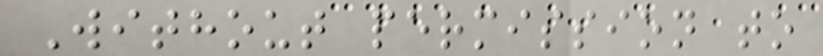Without permission to
